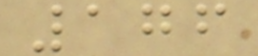176
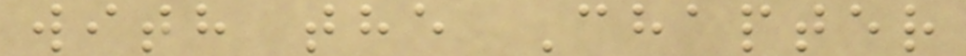with the Chapter
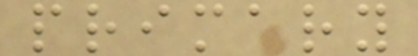primary
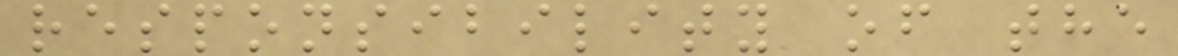responsibility of the
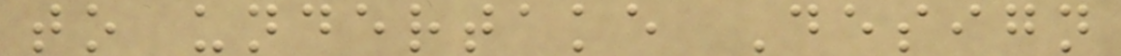to undertake Design
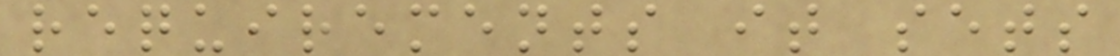requirements it sets
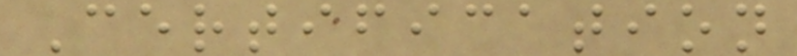Certification
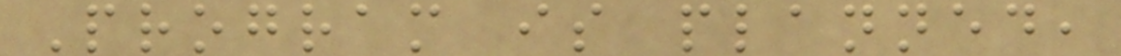Program is planned,
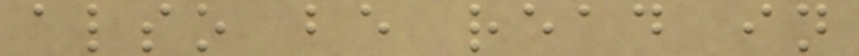also be read in
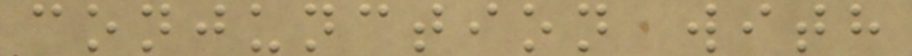conjunction with
